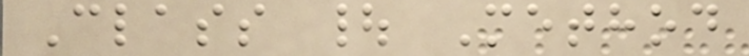Class | Method
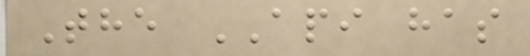The API has
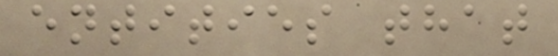entities that
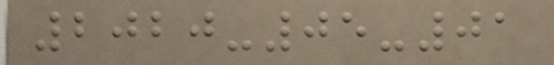2020-05-01
